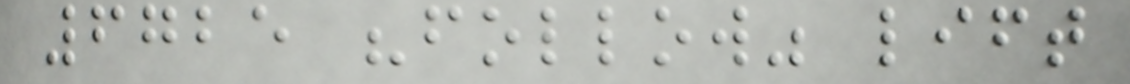6725 "follow" lift
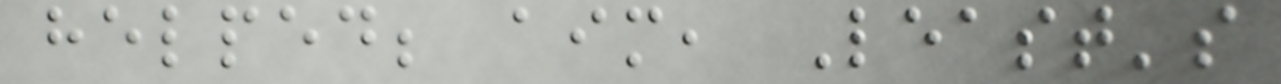helped; aim, Least's
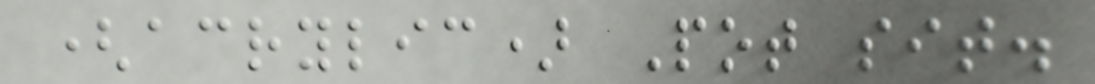(acrylic) Pot sit.
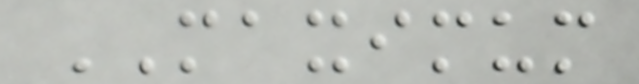MAXIMUM
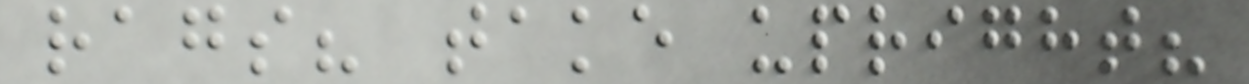rags? take upright?
